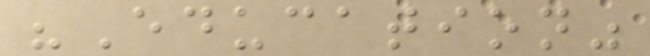"Education"
